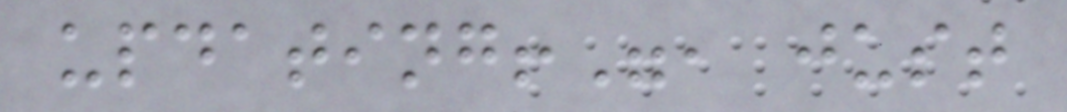updating!", just
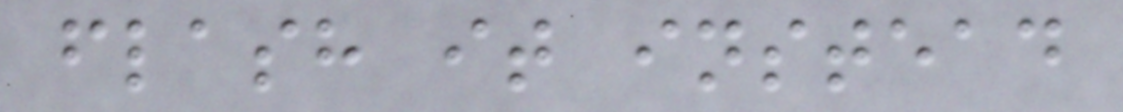flash it instead
